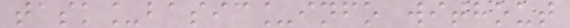task_basic_info without
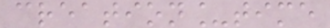creation_time
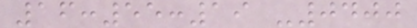16:55:19 -0400
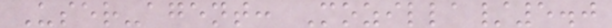User-agent: Mozilla/5.0
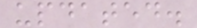updated.
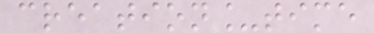creation_time
